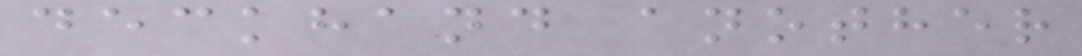deckhand another
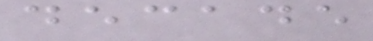decade
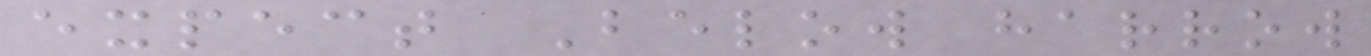expect Below harrow
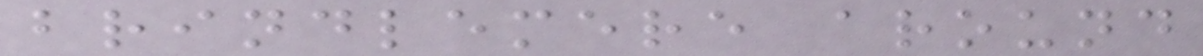brindlemere around
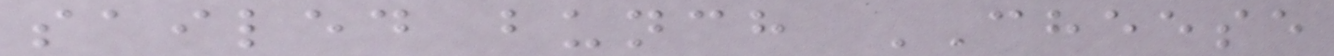sailed bunch CHEESE
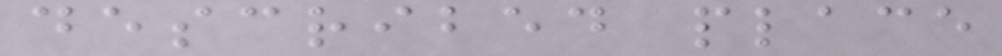described place
